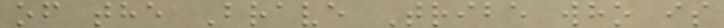of the Brave Tribe who is
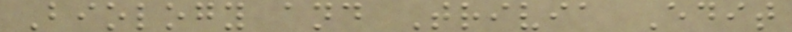Biology and Trivia Edit
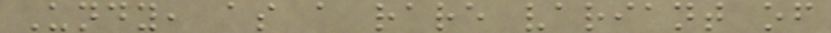Undy, as a rare variant of
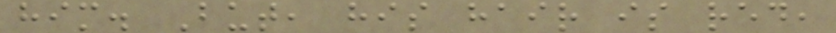him. But, his hair is red,
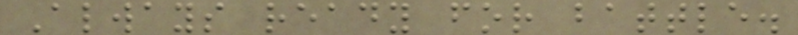Always ready for battle.
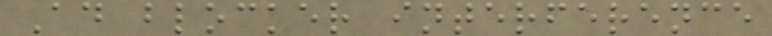Ad blocker interference
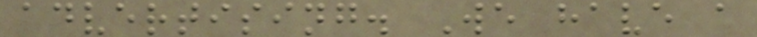advertising. We have a
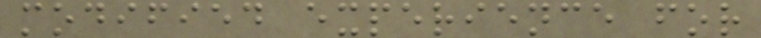modified experience for
